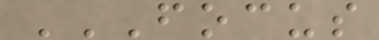FOCUS
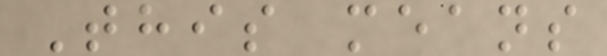This means
